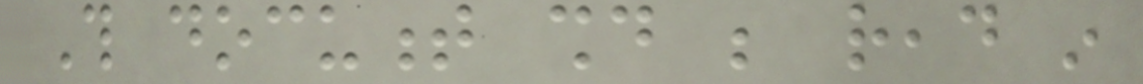This document should be read in
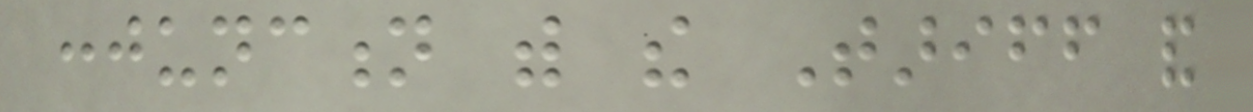conjunction with the Tariff and
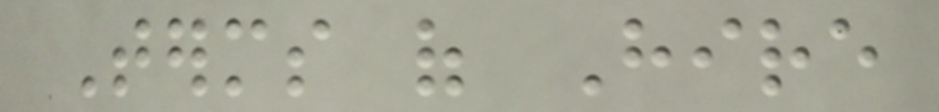Terms of Hire
